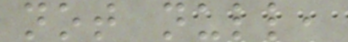not null,
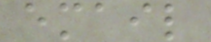email
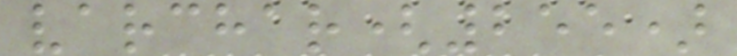varchar(255)
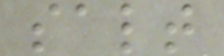salt
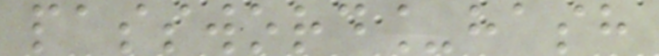password_hash
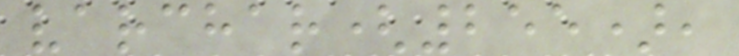varchar(255),
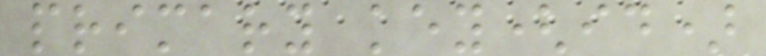primary key(id)
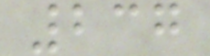237
